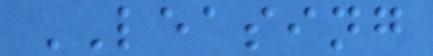LEASING
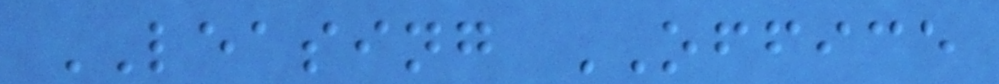LEASING OFFICE
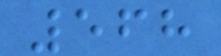568
